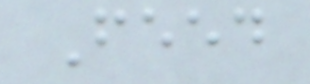Feed
